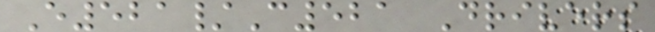E521/C521 Drivers
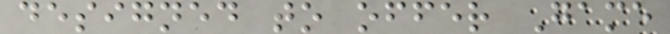designed to offer Game
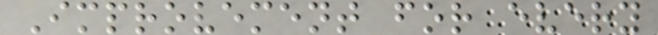Improvement for every
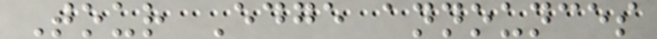Tour Edge announces
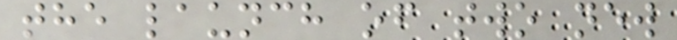the launch of two new
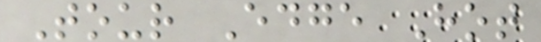Tour Edge Hot
